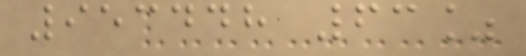953448 63%
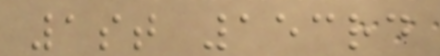1st 153rd
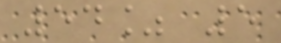54% 5
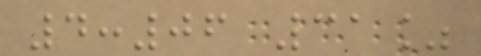4:06 31%
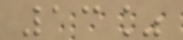13%
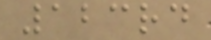123rd
